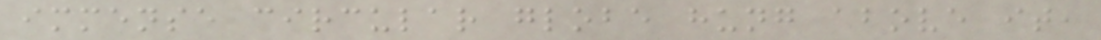immense circular globe hung above it,
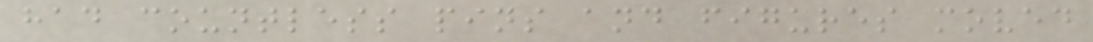had countless pins and figures moved
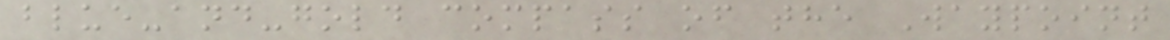blue-and-gold compass of the Waypoint
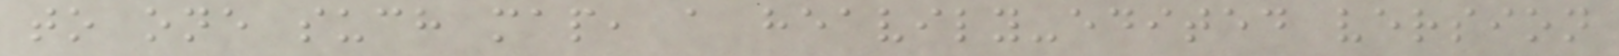to one such map, a heavily-edited version
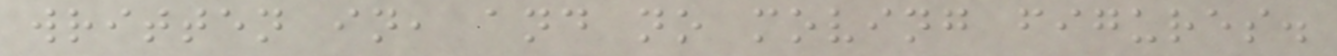written in, and no moving figures.
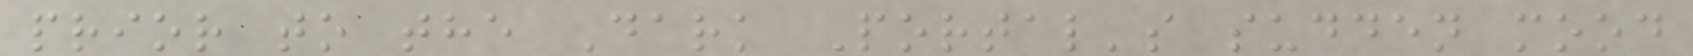prior to the Dark Portal's sudden mood
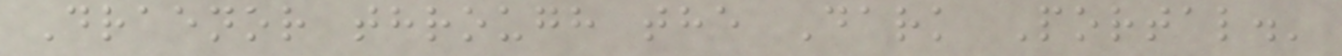Draenor through the Dark Portal.'
